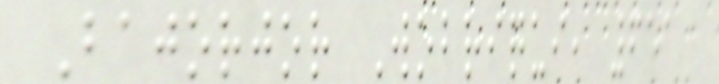Bajorjor Wobriqui, 651
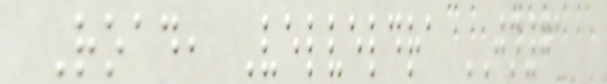Road, Velveldra JN71
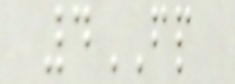4FP
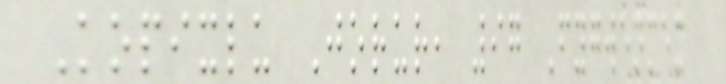Kopixlu Jorur, 97 Fygwenmex
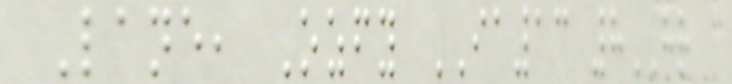Lane, Ozfy IA13 8HR
